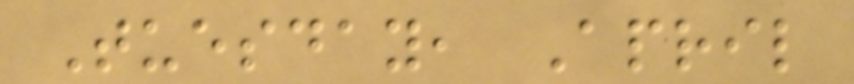Tuesday, April
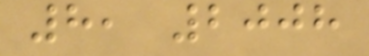8, 2008
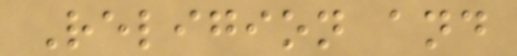Religion and
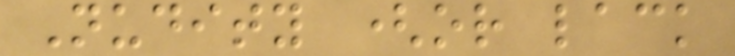Nudity (or lack
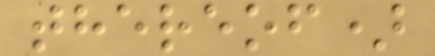thereof)
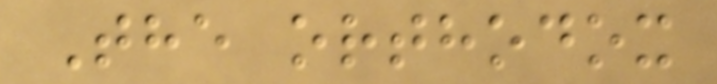The orthodox
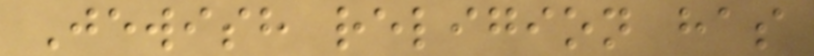Jewish religion has
